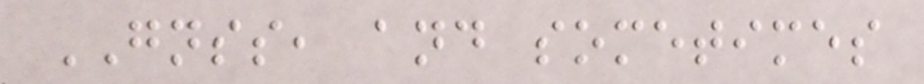GNSS, and sometimes
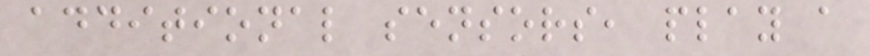additional sensors, play a
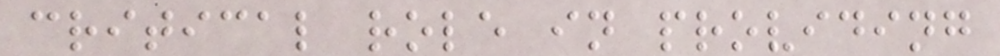critical role in providing
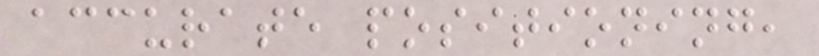accurate positioning,
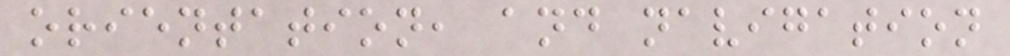orientation, and navigation
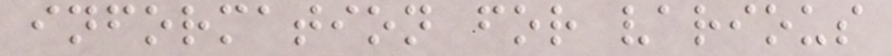information for various
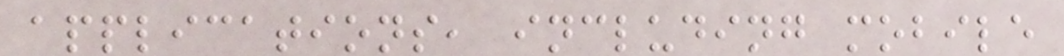applications, including mobile
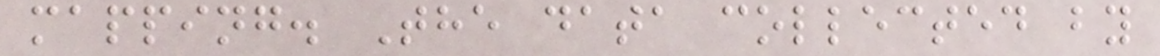mapping. The data collected by
